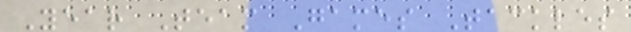Year Team Games Tackles
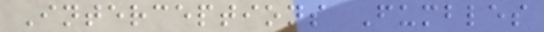Interceptions Fumbles
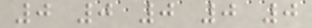0 0 0 0 0
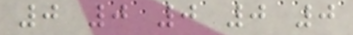0 0 0 0 0
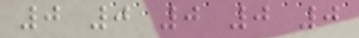0 0 0 0 0
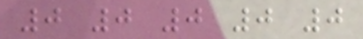0 0 0 0 0
